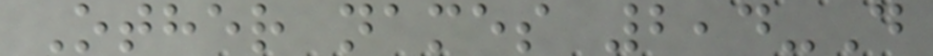Other names 2,4-D
